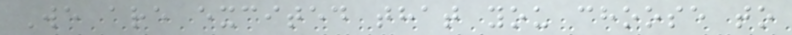We are excited that you choose to
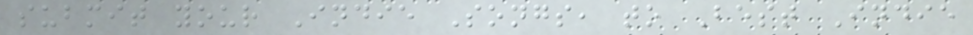submit your Indie Songs, to Best Indie
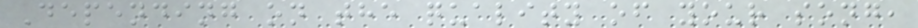Depending on the quality of your song,
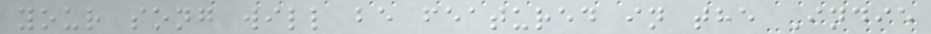your song will be featured in the Indie
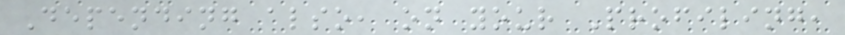Depending also, on your Profiling,
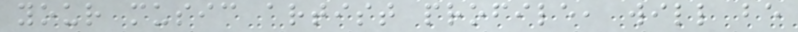your music artist profile, will be
